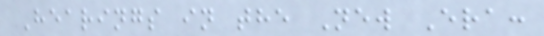Hearings in the New Era:
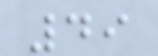49
